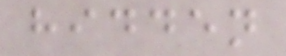hidden
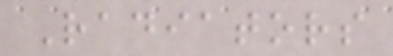Radiators
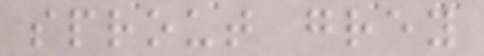sprout grey
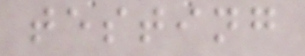testing
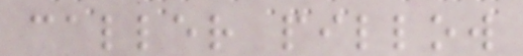caller pillow
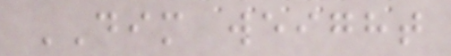DIM weight
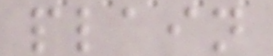plain
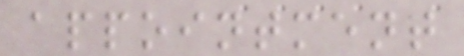appointment
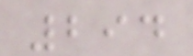294
